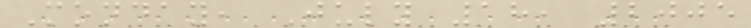Monday, July 18, 2005
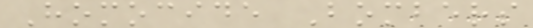Homocide Bombers
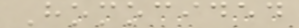Homocided
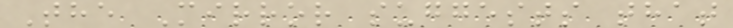The Mirror suggests that
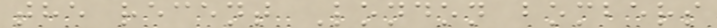the recent London bombers
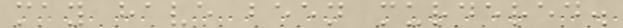may have been murdered.
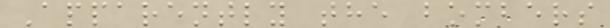Apparently the bombers
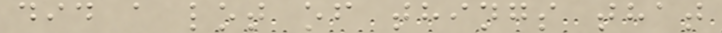did a lot of things that
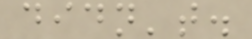didn't.
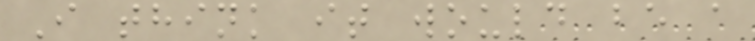I think it would be a
